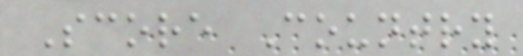Score Country
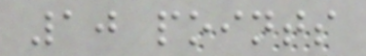10 points
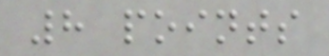8 points
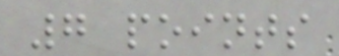7 points
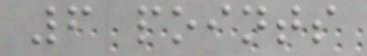6 points
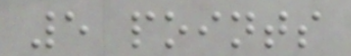5 points
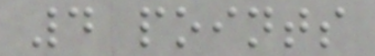4 points
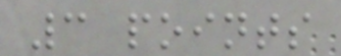3 points
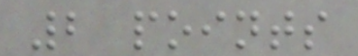2 points
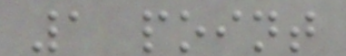1 point
